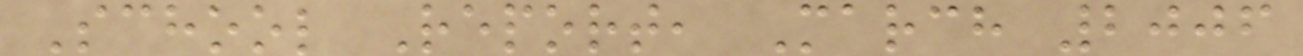School Report, March 2006
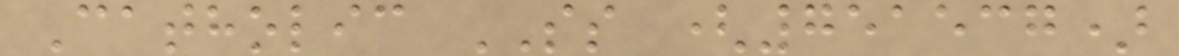Catholic SS (751537)
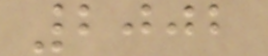2002
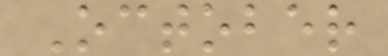October
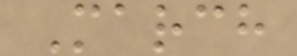March
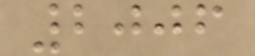2006
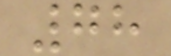78
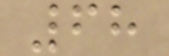68
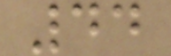44
